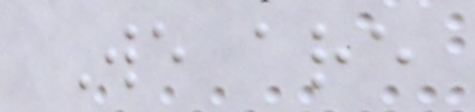We are
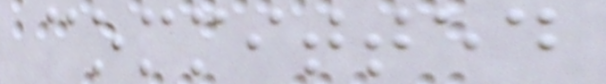committed
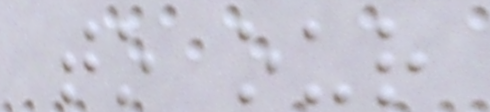to our
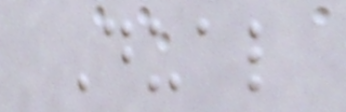Dual
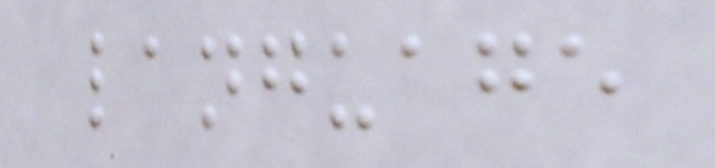language
